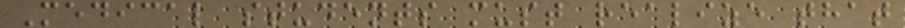Medical students must realize that
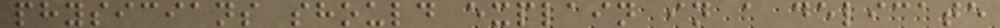physicians should explain in a delicate
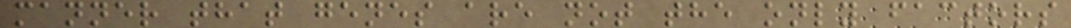manner that genes are not the only factors
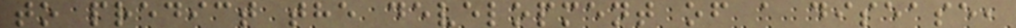to predict the development of a disease,
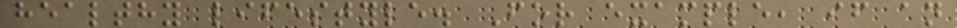healthy lifestyle. For example, if an
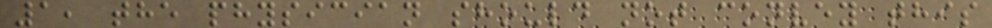1, the physician should not convey this
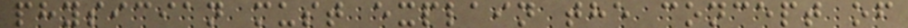physician must explain the concept of
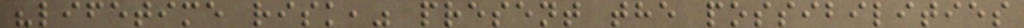"lifetime risk," present the possibilities
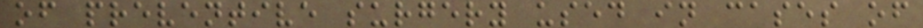of preventive surgery used in cases of
